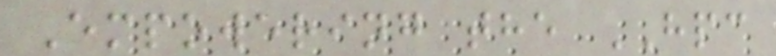Empowering the HPC
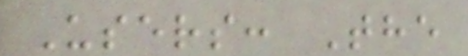Users: The
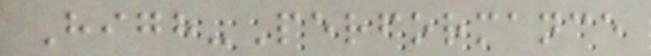High-Performance
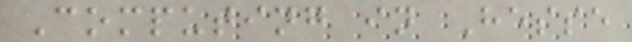Computing in Hesse
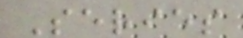Series
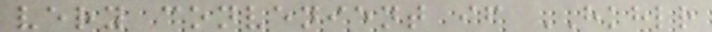very convenient if HKHLR
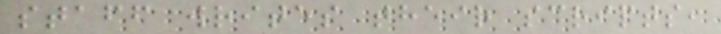staff writes their scripts,
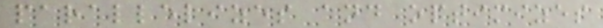parallelizes and optimizes
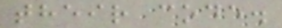their code.
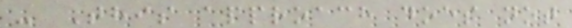- This approach does not
